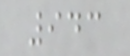943
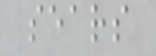sears
